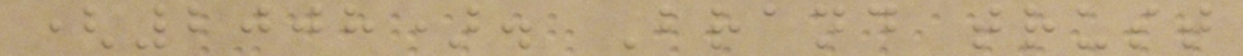(2008). Brand trust
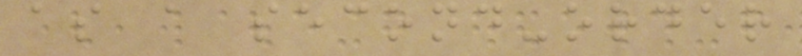as a second-order
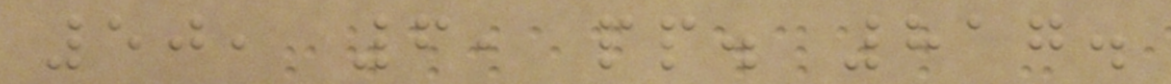50, 6, pp. 817.
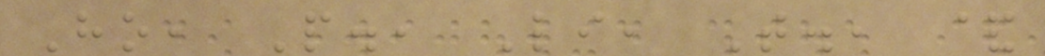Ho, P., Li, T., &
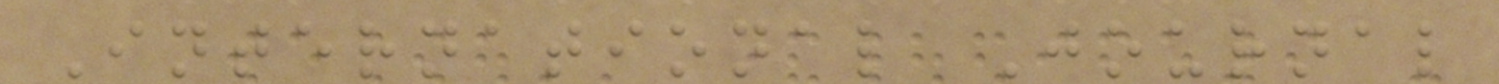International Journal
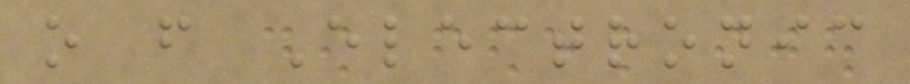o f Electronic
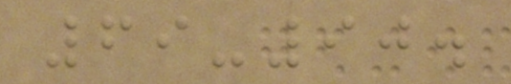69-90.
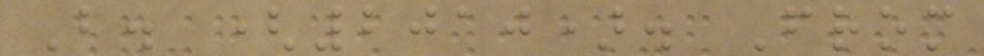B. (2010). From
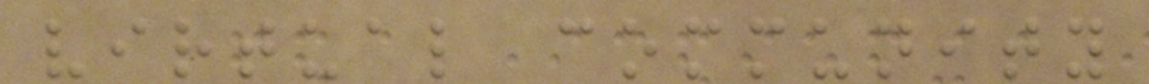virtual community
